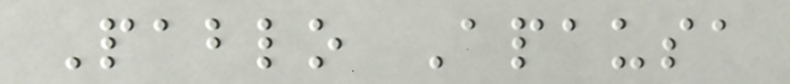Pablo Apausa
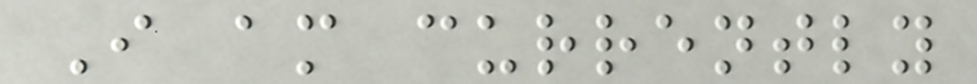I am currently
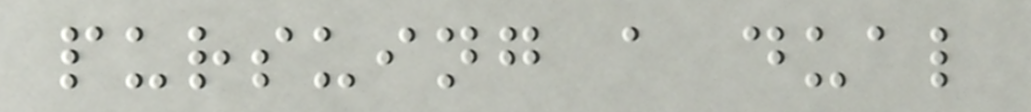pursuing a dual
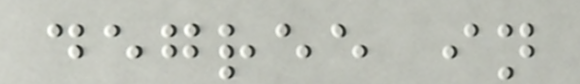degree in
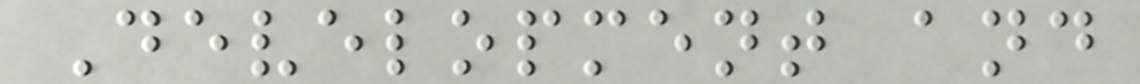Development and
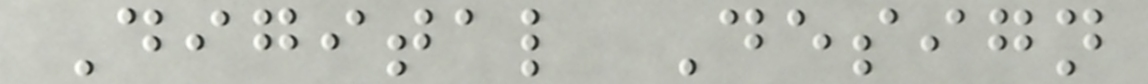Digital Design
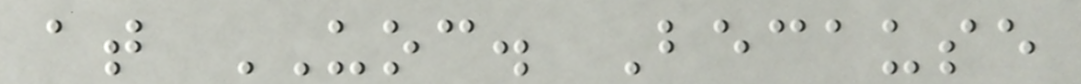at UOC. Because
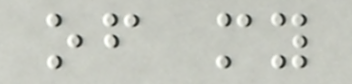of my
